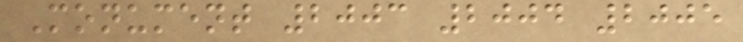Monument 2003 2004 2005
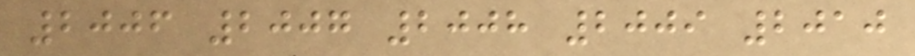2006 2007 2008 2009 2010
